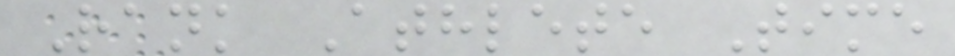Rank Athlete Time
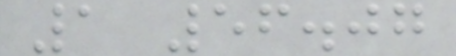1 56.07
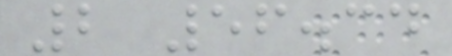2 56.34
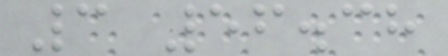3 56.38
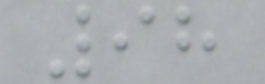98
